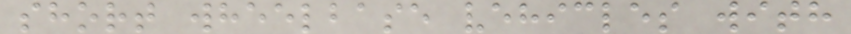short wheelbase vehicles with
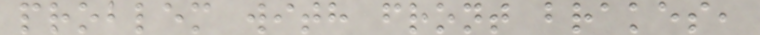problem with front brakes,
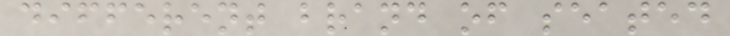different brand of seated
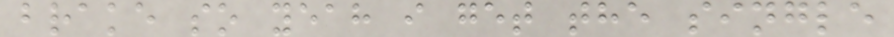brake so yeah i get the single
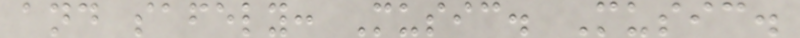and safely: Music. Music.
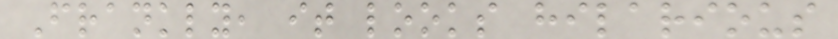Frankly, it looks hilarious
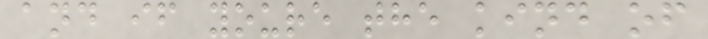and if youre the kind of
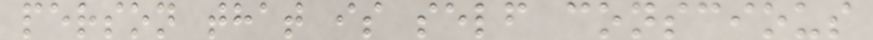person that is self conscious
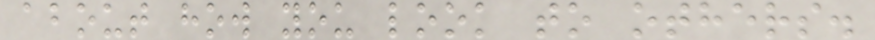about how you look to others.
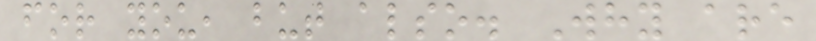for you, but also. Why are
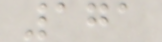171
